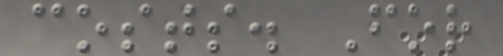costs. For
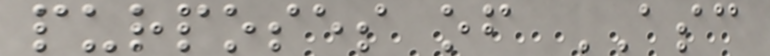purposes of ASC
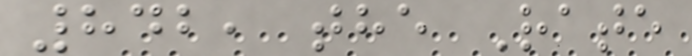842, the Rate
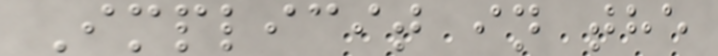Implicit in the
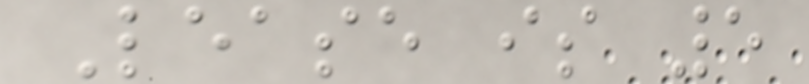Lease is 5
